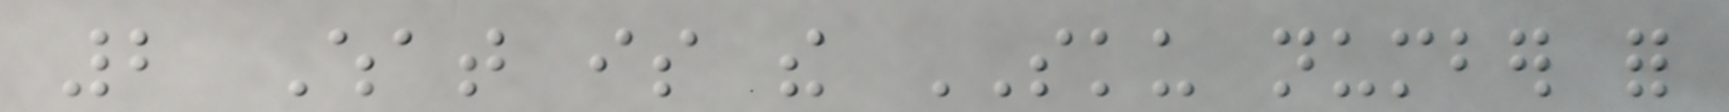2 What is the SKU number for
